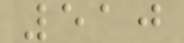510
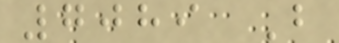7089 B
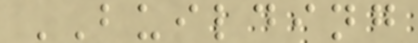BUILDING
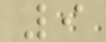9
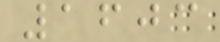1603
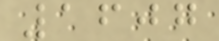1607
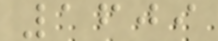1609
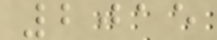2015
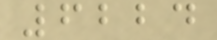6224
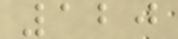120
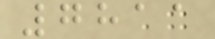7811
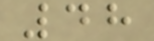48
